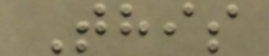This
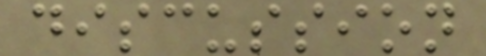discussion
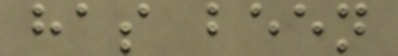has been
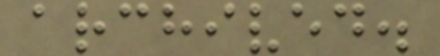archived.
